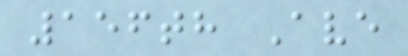156th Ave
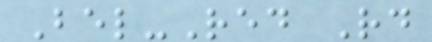Bel-Red Rd
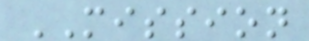MISSION
